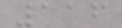116
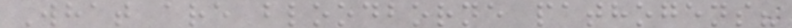What are bloodborne pathogens?
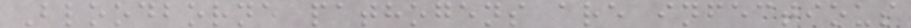Bloodborne pathogens are infectious
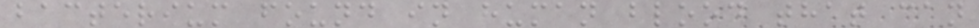bacterium found in human blood that can
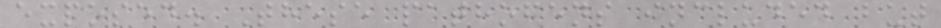exposed. These pathogens included but
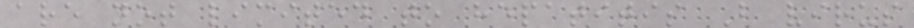are not limited to hepatitis B virus
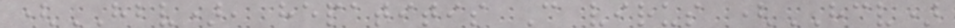(HBV), hepatitis C virus (HCV)
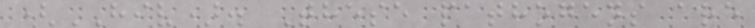(HIV). These pathogens are
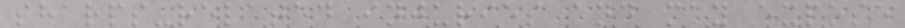sharps-related injuries and may expose
